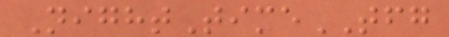NightTimeTFG
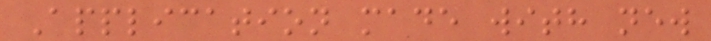Application made with new
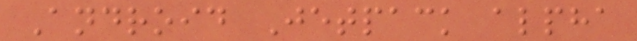Android Jetpack alpha
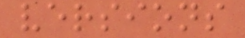versions
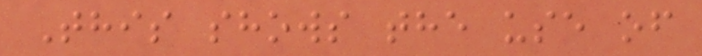This shows the use of
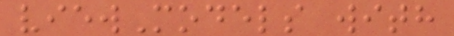viewModels with
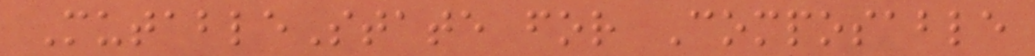MutableState for Composable
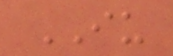IU
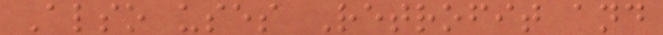Also uses Retrofit and
